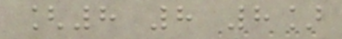[8 8 8]
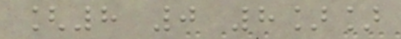[8 0 8]]
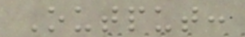Output:
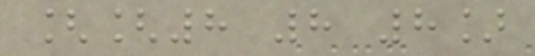[[8 8 8]
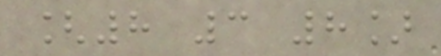[8 3 8]
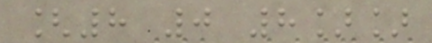[8 0 8]]
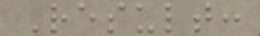Result:
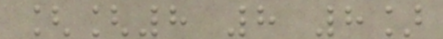[[8 8 8]
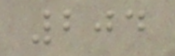204
